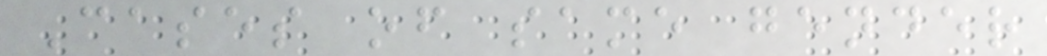Cases of same gender
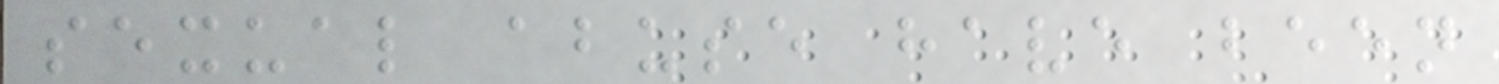sexual abuse have been
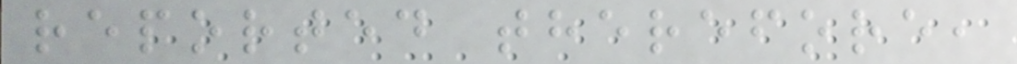reported therefore,
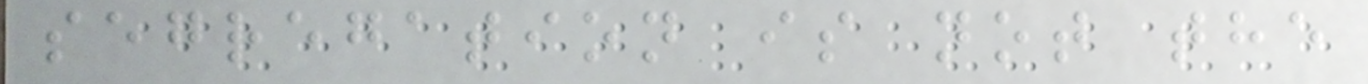segregation is not the
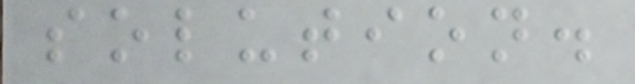solution.
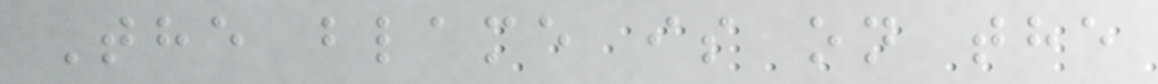The blame is on the
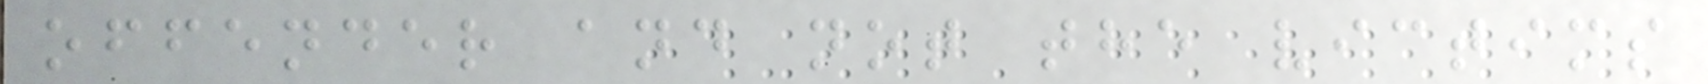offender and not the victims
